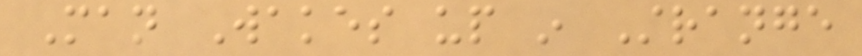Man Wakes up in Strange
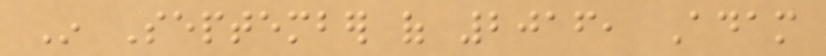In September of 2016, Adam
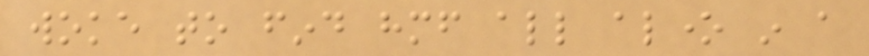woke to find himself all alone in a
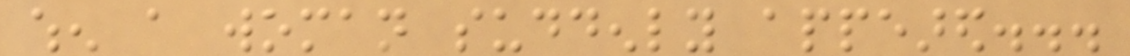when a woman suddenly appeared...
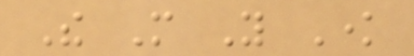The More You Know
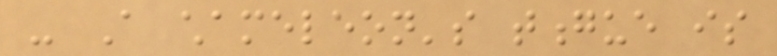- A chameleon's tongue is
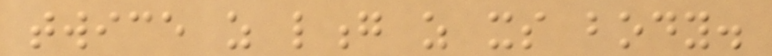twice as long as its body.
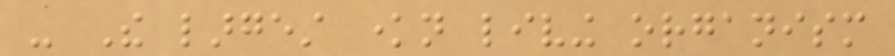- The largest known living organism
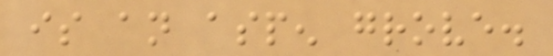is an aspen grove.
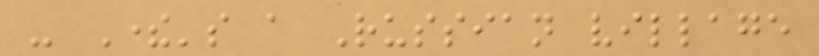- There's a Russian village
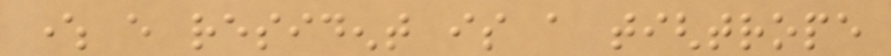where every resident is a tightrope
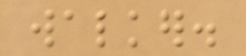walker.
